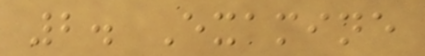2. Examine
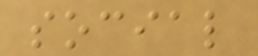social
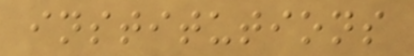institutions
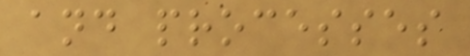and processes
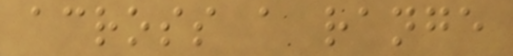across a range
